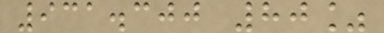931.300 80%
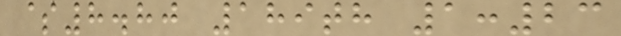$8.80 189th 1:23
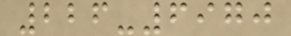226-6970
